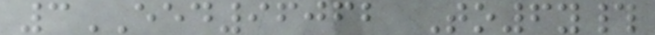3EED96062 To6y#
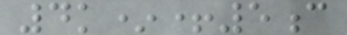4k*+5c
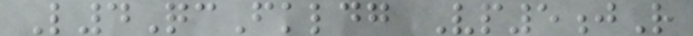L4QcFkldg Vp5jR
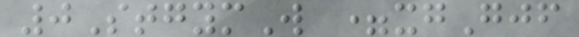0StgymW =xgGjf
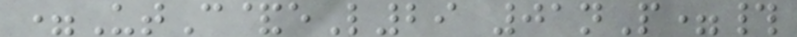=UtC&eL29 01nP=#
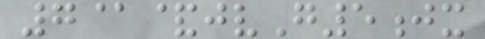7@&jvG5jx
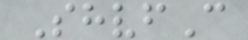ShvfC
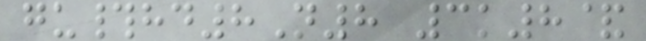gu#hd8N8 3k8&
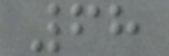68
